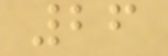26
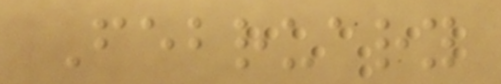February
